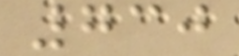730
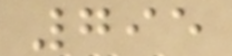795
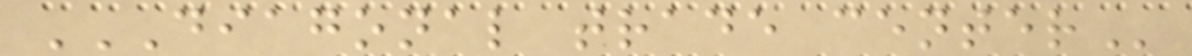DIAGONAL TRADE CENTER
